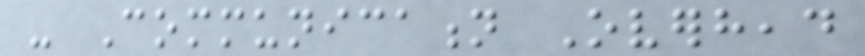- Communication Overhead
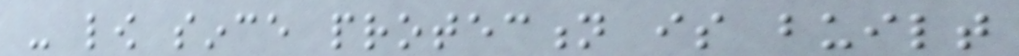- low since protection is built
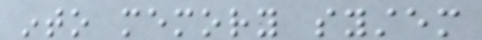into memory system
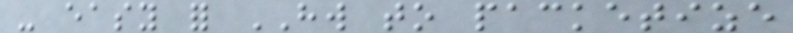- easy for HW to packetize
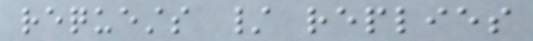requests / replies
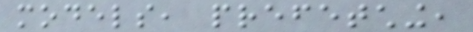models, prefetching,
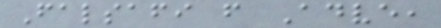Falsafi from Adve,
